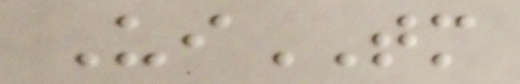UiTM
